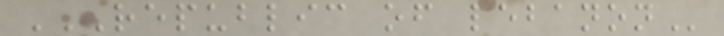REPUBLIC OF LEBANON
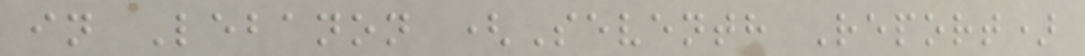in Lebanon (Seventh Report)
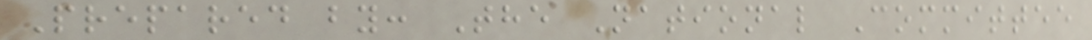Prepared by: The National Committee
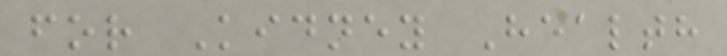for Kidney Health
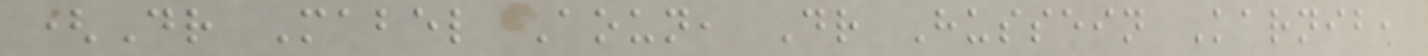(Dr Mabel Aoun, Dr Hussein Karnib,
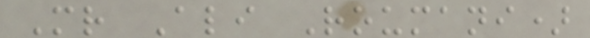Mr Ali Roumani)
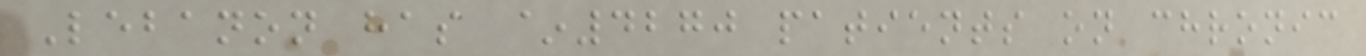Lebanon has ~4270 patients on chronic
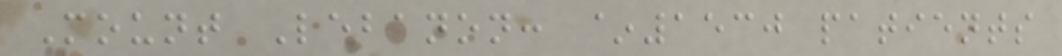Mount Lebanon: ~1530 patients
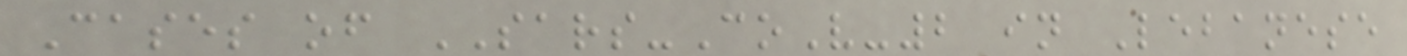Cases of SARS-CoV-2 in Lebanese
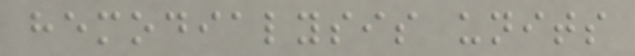hemodialysis units
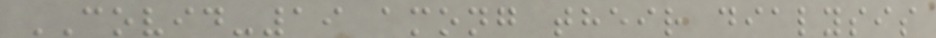COVID-19 among their dialysis
